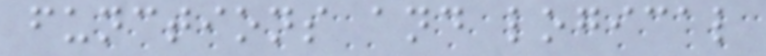functions and logical
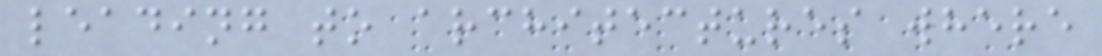leading to architectures where
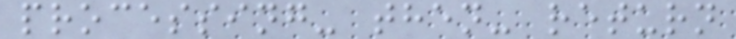processing- then- return
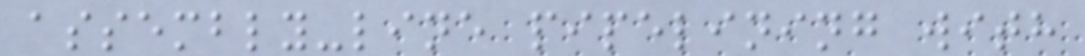assembly-line pipelining with
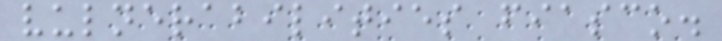vulnerabilities fiasco.
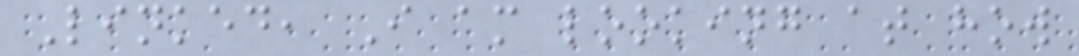Linked, I am looking at how
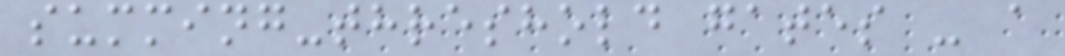summing-threshold gates - a
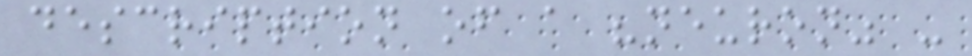description of a "neuron" -
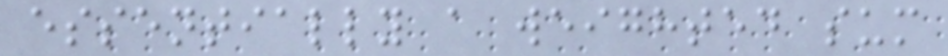essentially a weighted sum
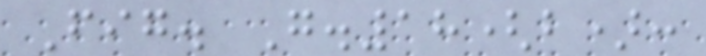Fig. G.18(b):
